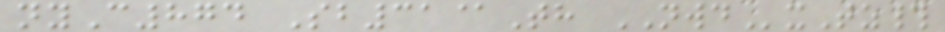nyC874 Sb31@Th NWDxTz#
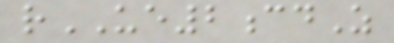rUE2cdZ
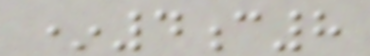*4c8
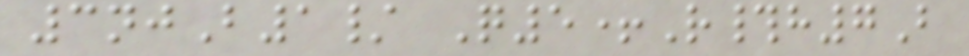3njB1/ Q5+R#h7B
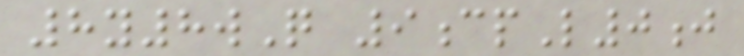8y8wQ 9cpL0j
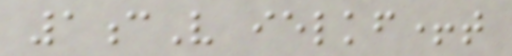1cV ielkf+t
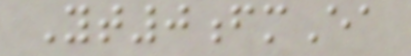Yt0fmEa
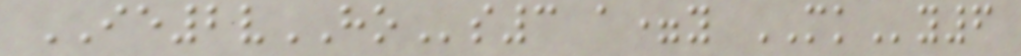IE2vHOs3 a=y MKy6
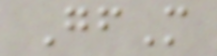GfM
